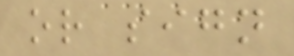or sign
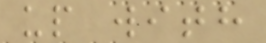up with
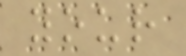your
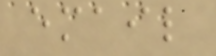email
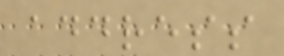address
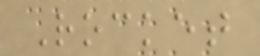Rocket
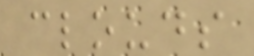clouds
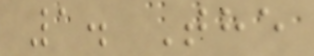1. The
